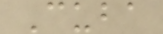Cuba
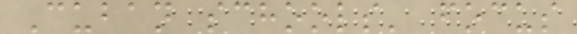Cuban schools' focus
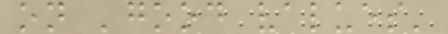on 'good values'
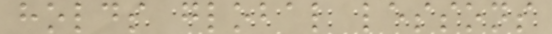holds global lessons
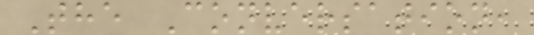The Conversation,
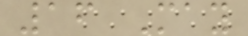16 May
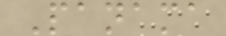Panama
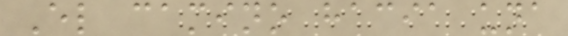El camino hacia una
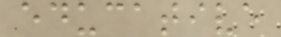educative
